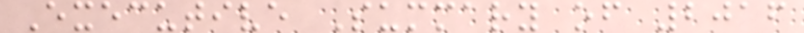Executive Summary of 2016
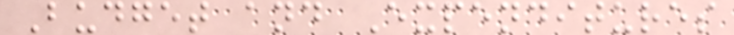Budget and Expenditures
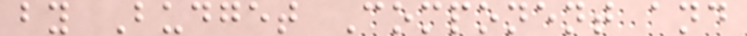by Budget Component and
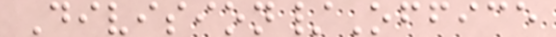Division/Office
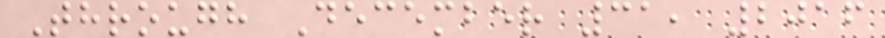Through December 31, 2016
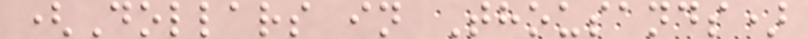(Dollars in Thousands)
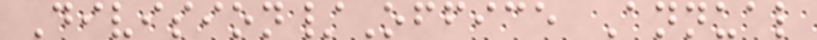Division/Office Annual
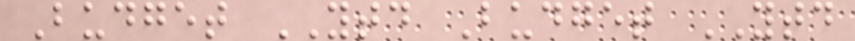Budget YTD Budget YTD
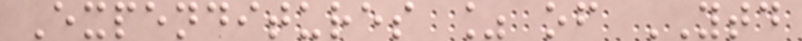Expenditures % of YTD
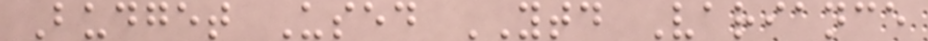Budget Used YTD Variance
